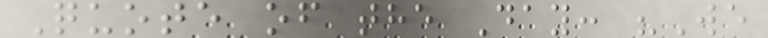Quote of the Day: "We
